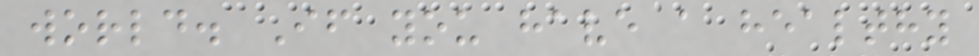world. If you have a healthy
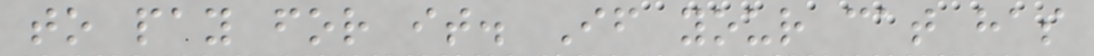to pay for it. If your cat has
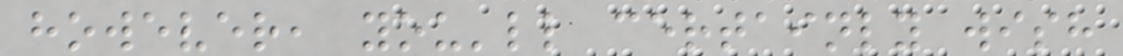however, you'll certainly wish
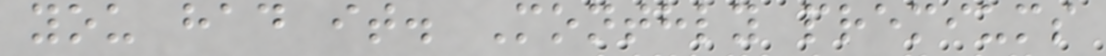you had it. Monthly premiums
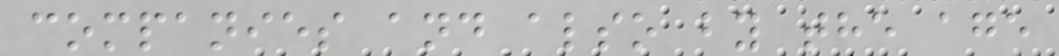companies and also by the age
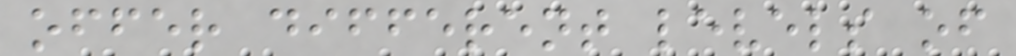offer different levels of
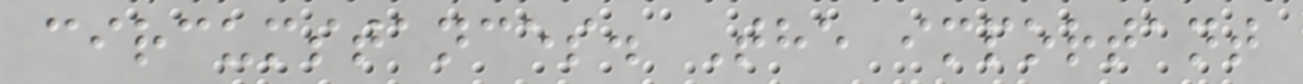circumstances. The important
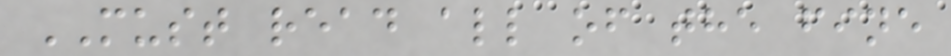MUST read all of the fine
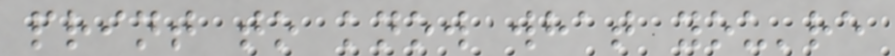print to know what you're
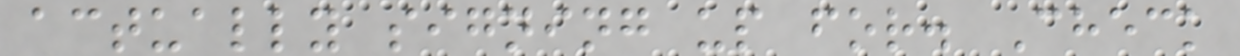actually signing up for. Check
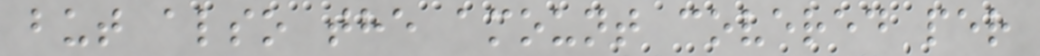but also the amount covered per
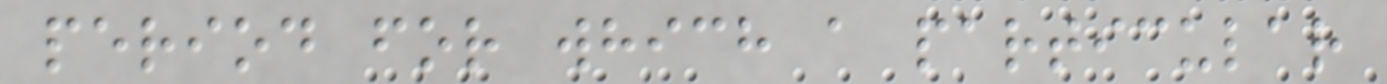period for which a particular
